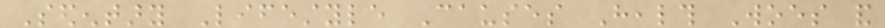Sedentary Lifestyle Causes Health Woes and
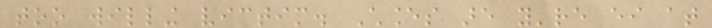too willing victim. Chances are you're either at
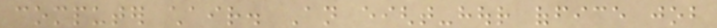computer chair. An eight-hour office job
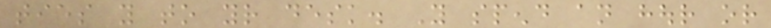ties you to your desk. You spend an hour or
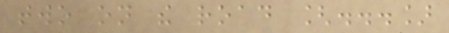two on the road [...]
